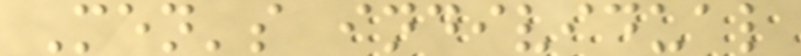Men's individual
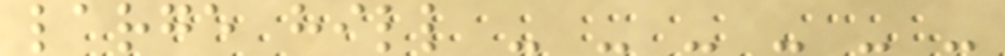large hill - - - - - -
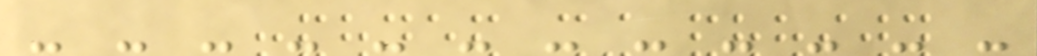- - - - - - - - - - - -
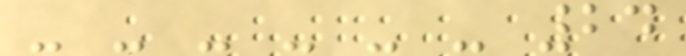- - - - - - 24
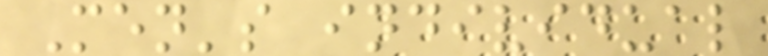Men's individual
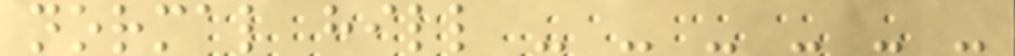normal hill - - - - - -
